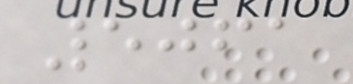5061
